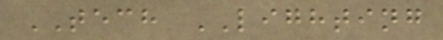TECH LIGHTING
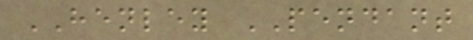HENLEY PENDANT
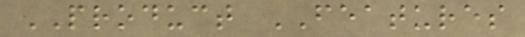PRODUCT FEATURES
